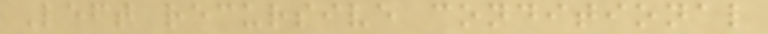Left recursive conditional
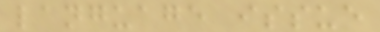language issue
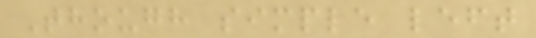Though simple left
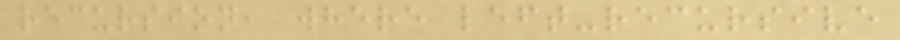recursion, where left-recursive
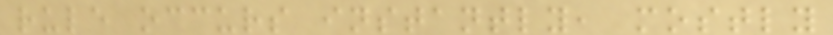rule occurs instantly, mostly
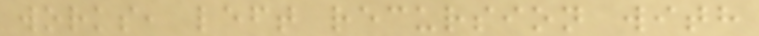works, left recursion with
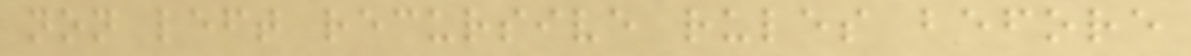non left recursive rules before
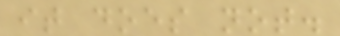it does not.
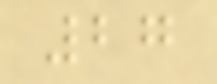27
